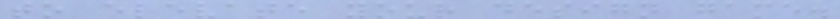to elevate your design game.
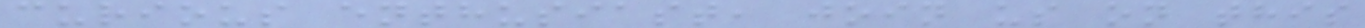curious enthusiast, join us on this
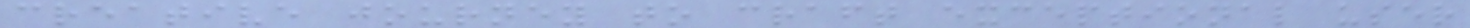creative journey to craft exceptional user
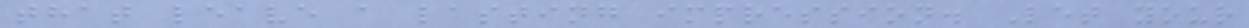that leave a lasting impression. Let your
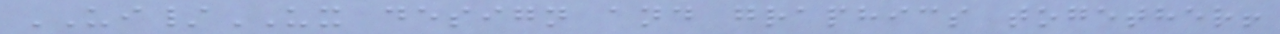UI/UX design and graphics together!
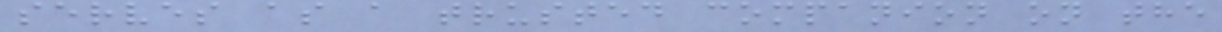serves as a trusted companion on the
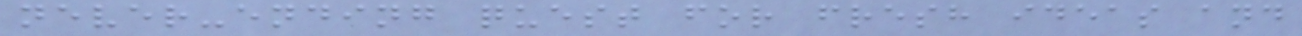never-ending quest for fresh ideas and
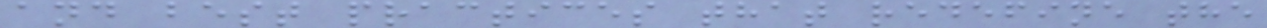and best practices that redefine the
